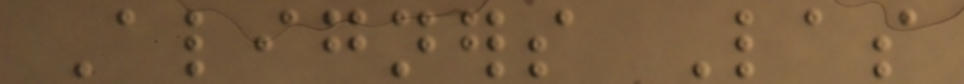Aligners Las
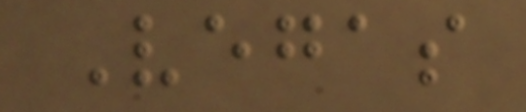Vegas
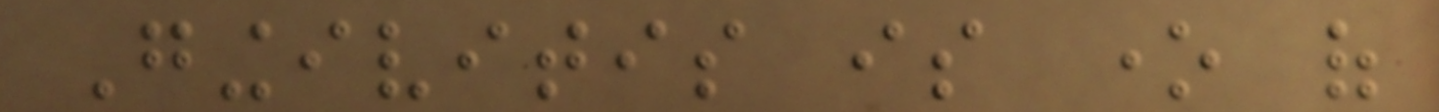Gingivitis is one of
